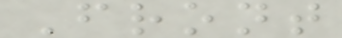Front
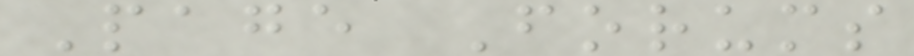Page Forums
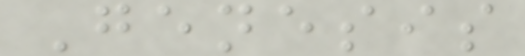Genesis
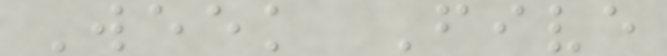Week Five
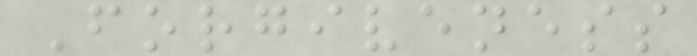Forgiveness
